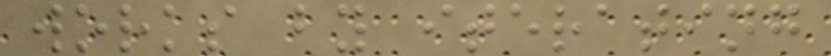works by iterating
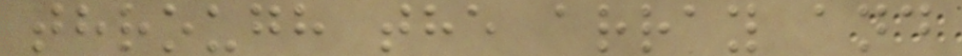through the array and
